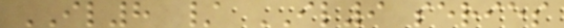IL8 / IL9 series
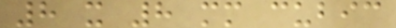8 x 8 mm cubic
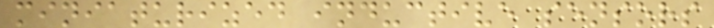miniaturized inductive sensors
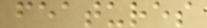features
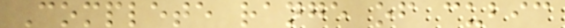Complete range of cubic
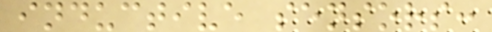inductive sensors:
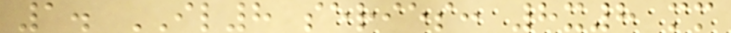1. IL8 series: 8x8 mm
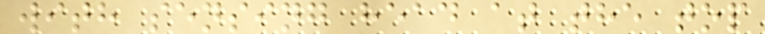with sensing head at the top
